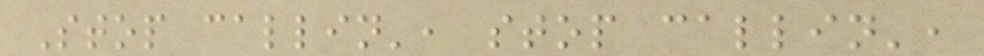Stop callin', stop callin',
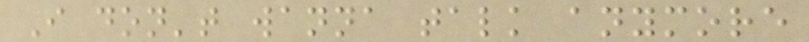I don't wanna talk anymore
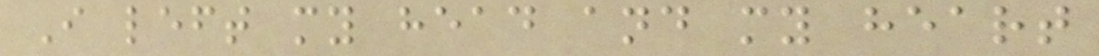I left my head and my heart
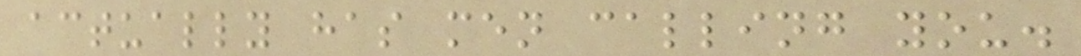actually has men calling you.
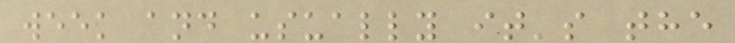week and usually it's the
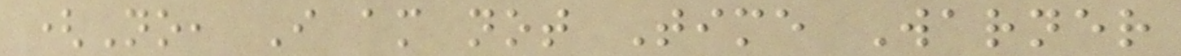(No, I am not Time Warner
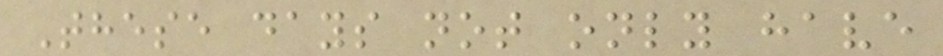These days not only have
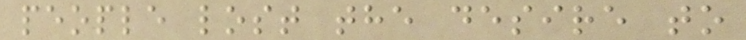people lost the desire to
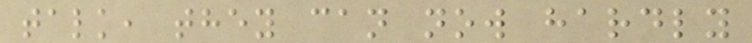talk, they can now hardly
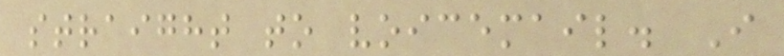straight to voicemail. I
